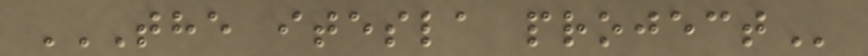THE ITESLA PROJECT
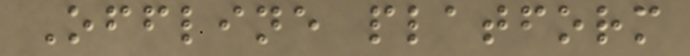Offline platform
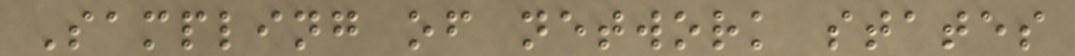Sampling of network states
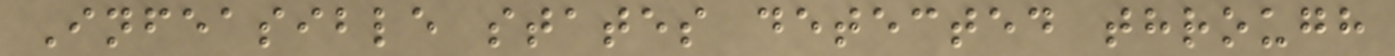Infeasible states detected through
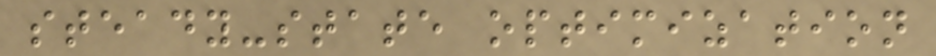steady-state optimization
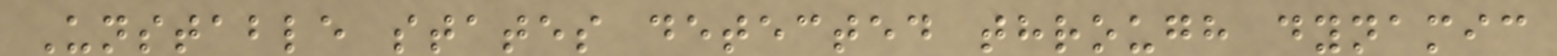Unstable states detected through dynamic
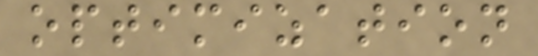optimization
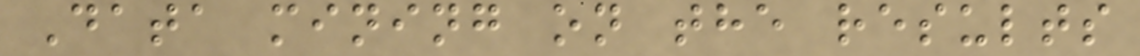Data mining on the results
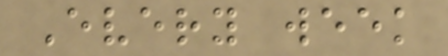Every week
